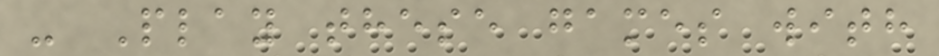- Play these games with
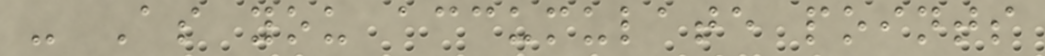- As you accumulate points
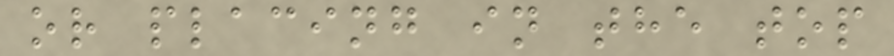or placing in the top
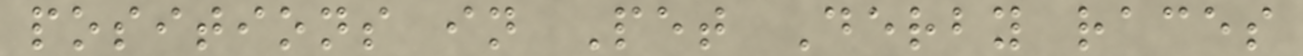positions in Pet Derby races
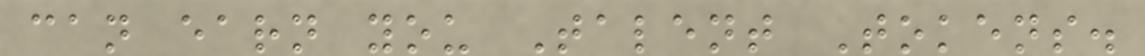can earn you Talent Tokens.
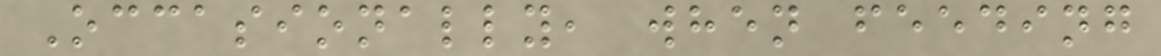Occasionally, when feeding
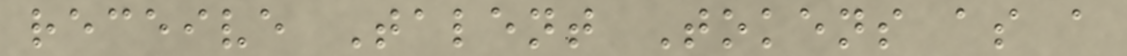receive Talent Tokens as a
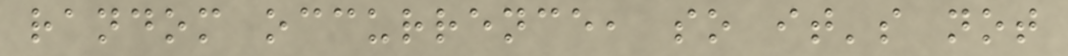random occurrence, so it's not
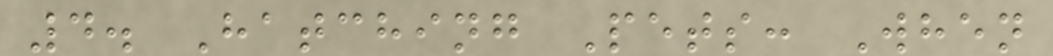4. Hatching Pets: When
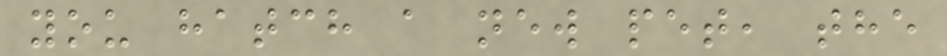you hatch a new pet, the
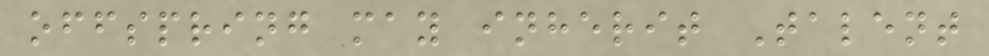offspring may inherit Talent
